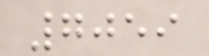7059
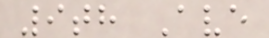9th Ave
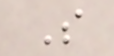S
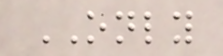ONLY
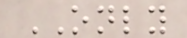ONLY
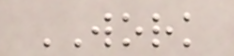WORK
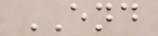END
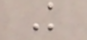K
